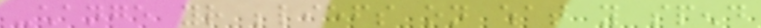-change your beliefs on what you spend
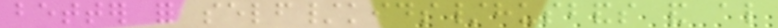better for self/kids/husbands and also
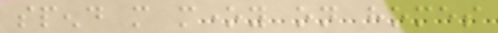spend more money on homes
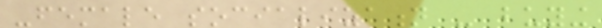-female socialization - buying
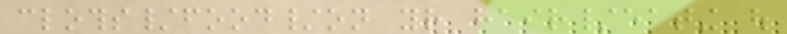cloths/food/on your hair/eating out
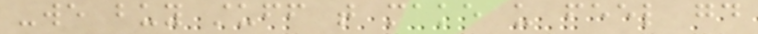-we buy stuff that make us feel good
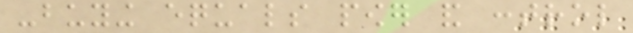-buying equals power and control
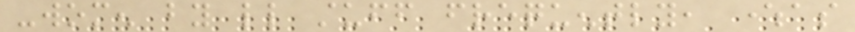-women by little stuff frequently, whereas
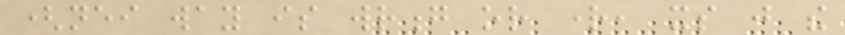(neither way is wrong or right, its just the
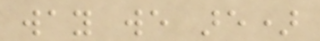way we are)
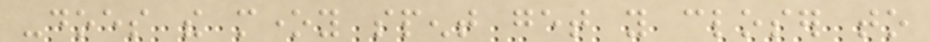-does the money spent get you closer to
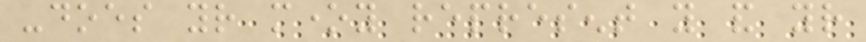-does your money represent you and your
